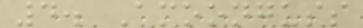4. Amoonguss
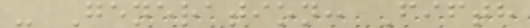- Generation: Fifth
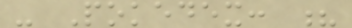- Pokedex: ?
